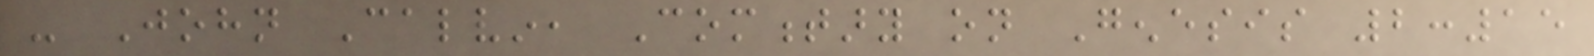- John Calvin, Commentary on Genesis 2:15
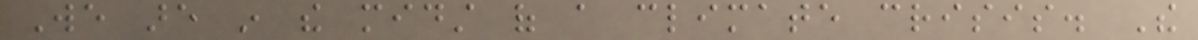We are in the midst of a climate crisis. The
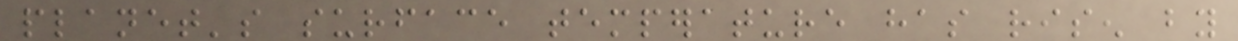planet's surface temperature has risen by
